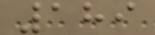189
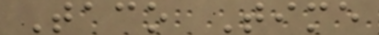Taco Time
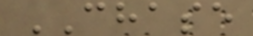CHASE
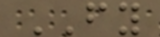FY
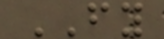FY
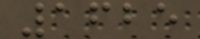1625
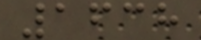1638
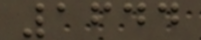1644
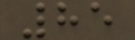85
